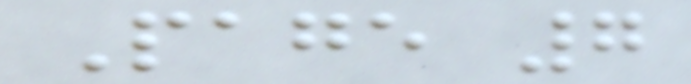Page 7
